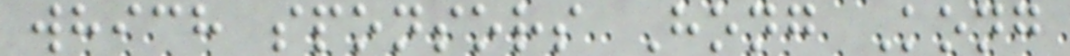which sponsors Hong Kong
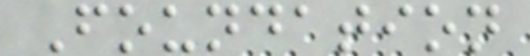Foundation
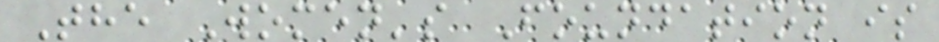The Women's Foundation is
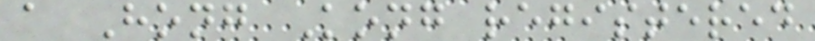a Hong Kong registered
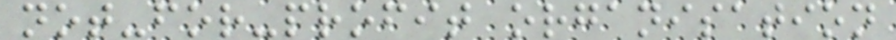not-for-profit organisation
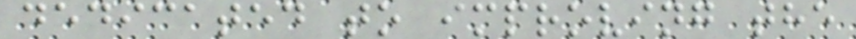dedicated to improving the
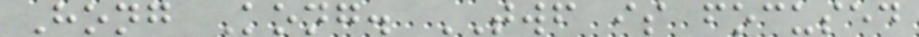Hong Kong. TWF is focused
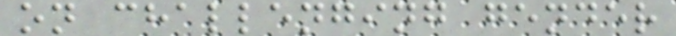on challenging gender
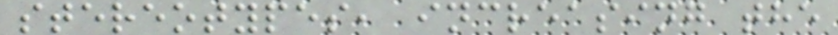stereotypes, increasing the
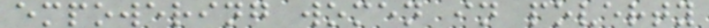empowering women in poverty
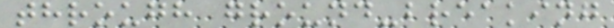through ground-breaking
